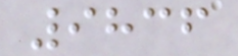9836
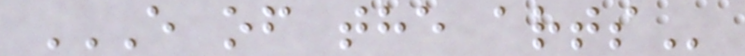E OF THE ARTS
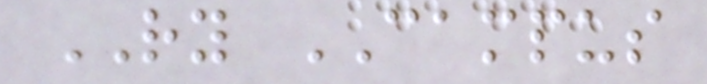RY CAMPUS
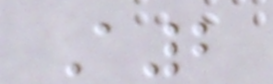A2
